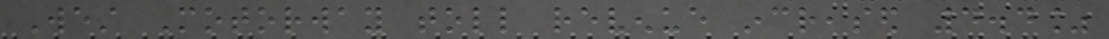West Motorway toll revenue increased 4.4%
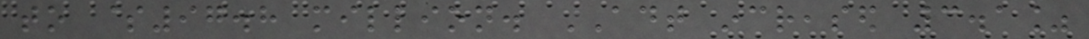to $97.8 million. ADT increased 3.1%
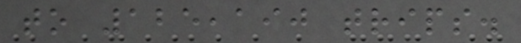to 125,190 trips.
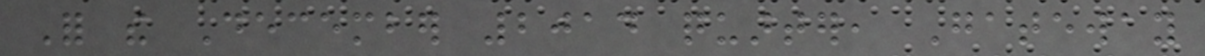For the December 2014 quarter, Gateway
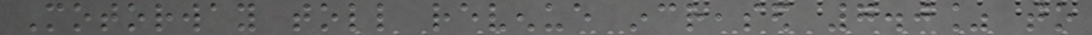Motorway toll revenue increased 7.0% to
